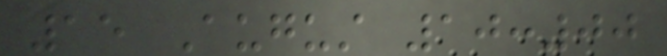15 August 10:00
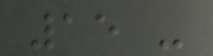15 -
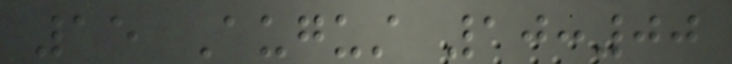15 August 10:00
